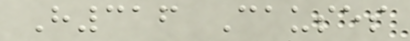H316 Causes
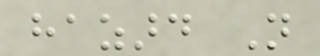hazard Not
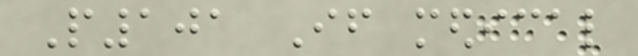P101 If medical
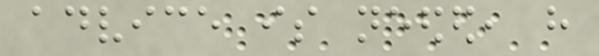advice is needed, have
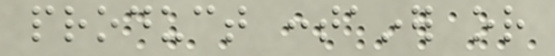product container or
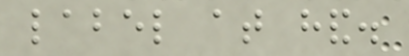label at hand.
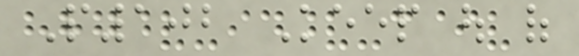P102 Keep out of
